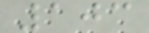103
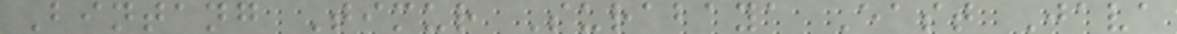Bintang Timur Surabaya East Java
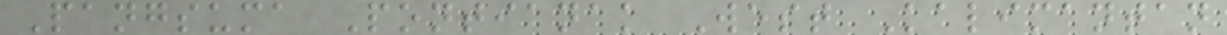Pangsuma Pontianak West Kalimantan
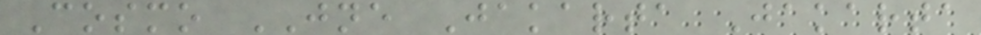Cosmo JNE Jakarta Jakarta
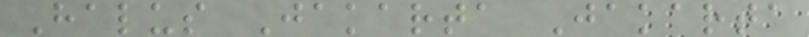Halus Jakarta Jakarta
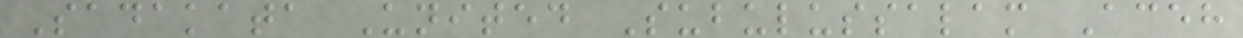Sadakata United Subulussalam Aceh
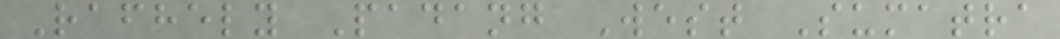Rafhely Padang West Sumatra
